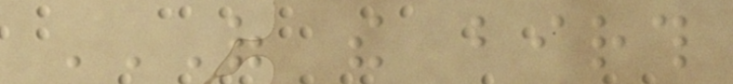OF THE BIRTH
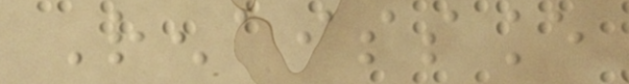Renaissance
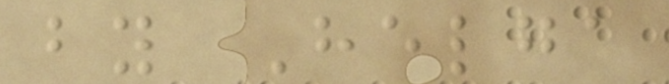by Helga
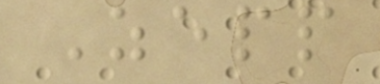Zepp
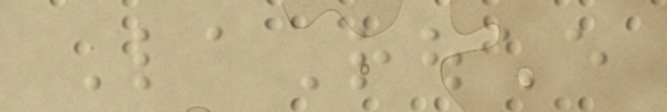LaRouche
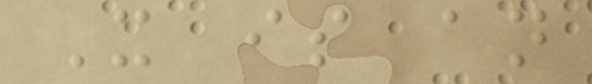It is an
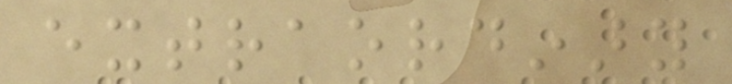extraordinary
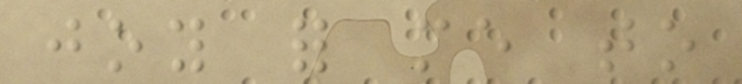joy for me to
